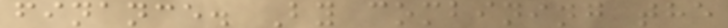finance. By combining the
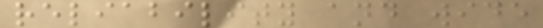reliability and wide
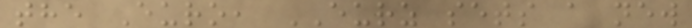the Euro, EURZ sets a new
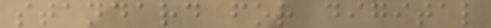standard for digital
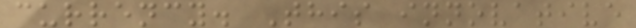currency. This innovative
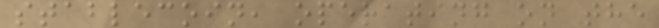stablecoin, operating on the
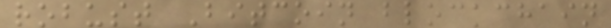robust Bitcoin blockchain
